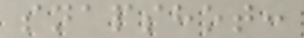snapshot:
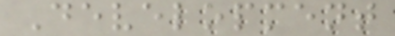Development
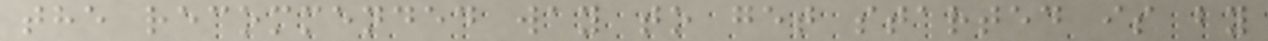the recommended way to get started is by
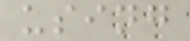using
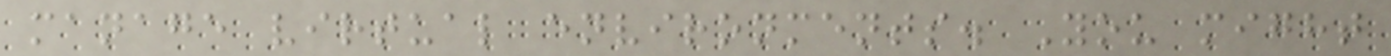manage virtual environments. You might
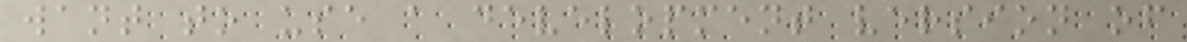want to use a development version of
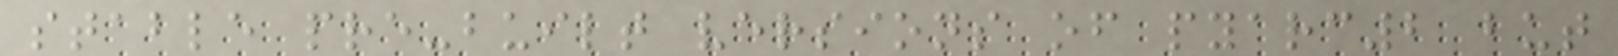stable pre-built versions of pyarc2 but
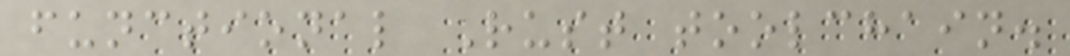functional Rust toolchain.
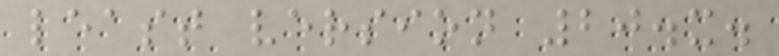least version 20.x.
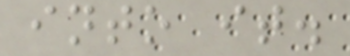into it.
